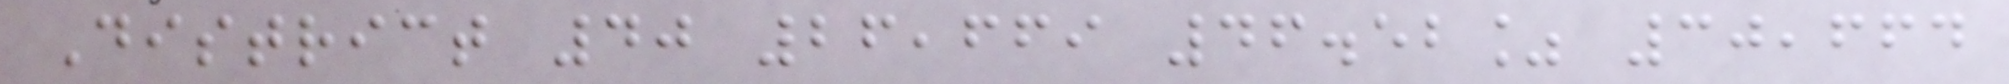District 40 26,669 46.52% 30,664
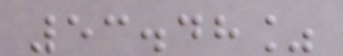53.48%
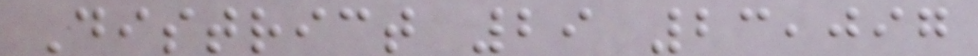District 29 23,097
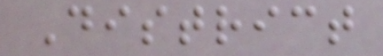District
